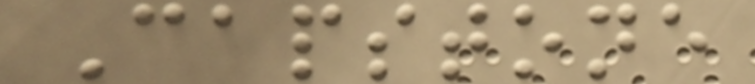Capstone
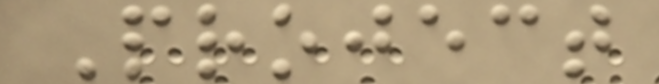Project
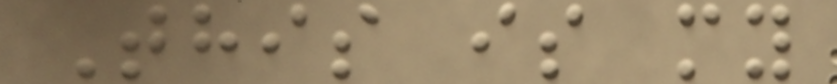This is my
